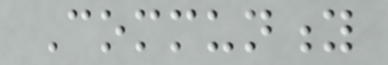Community
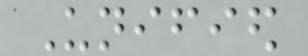Unified
